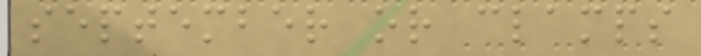september or clamps
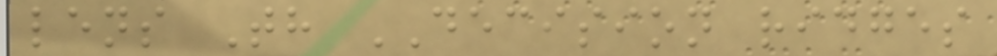lens Th DECISION ridges
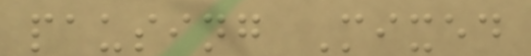pausing Mixed
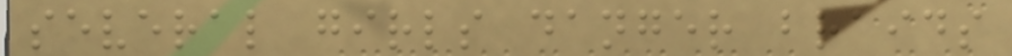several girls danger braids
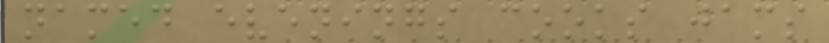named evenings cooks jams
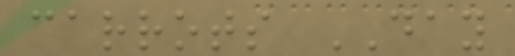carrots DAY
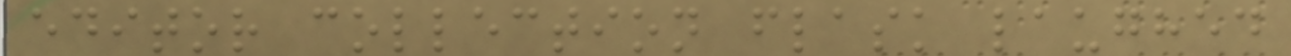editor collection flask laughed
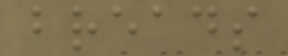breads
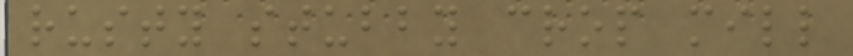rusty stubby crop mill
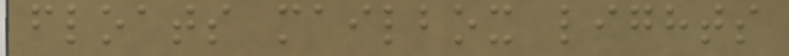floats mailbox lights
